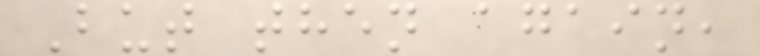But then again,
